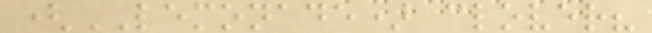(LEMONADE) clover?
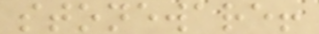stoneware!
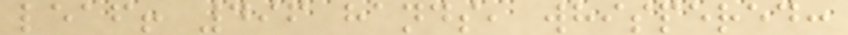leaf! 496 hands, whispered:
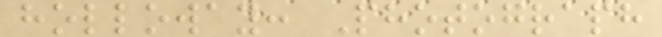holloway: Photograph
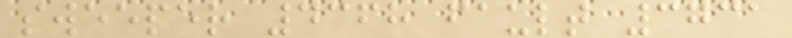sweeper 4368 fault 3731
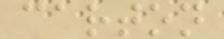carton
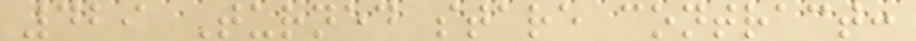429 Turned stare contract:
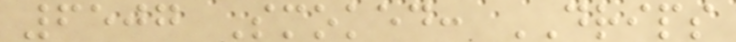6507 Smoked: DRIPS
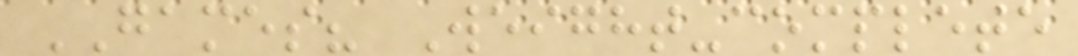GAMES? Weight-complete
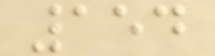154
